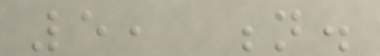5, n.
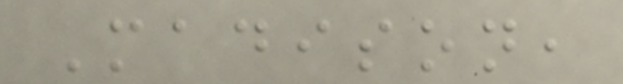Madison,
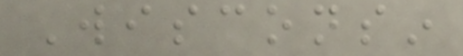Wisconsin
